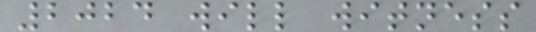2024 will witness
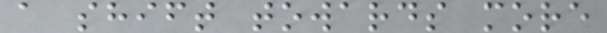a shift towards more
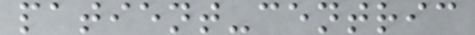patient-centric
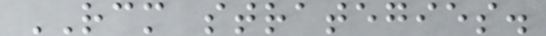RCM strategies.
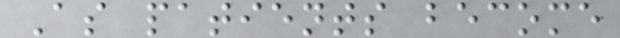As patients become
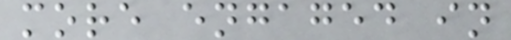more engaged in
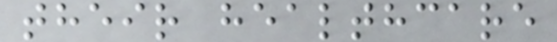their healthcare
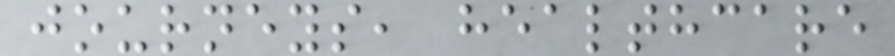journeys, healthcare
